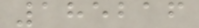185216
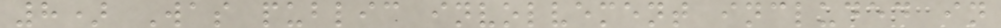8) Was public involvement included in
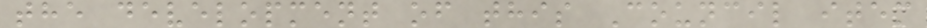the development of this Council item
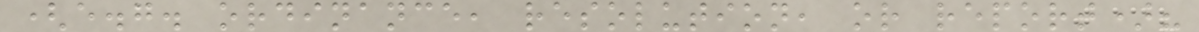(e.g. ordinance, resolution, or report)?
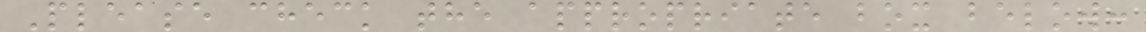Please check the appropriate box below:
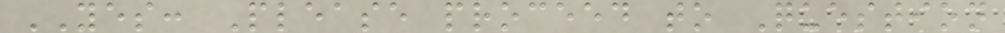YES: Please proceed to Question
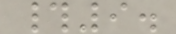#9.
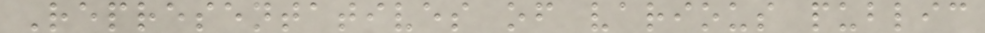Representatives of various public
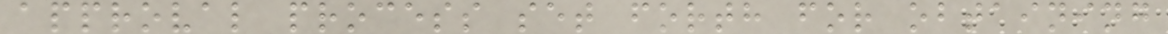approval process set forth for obtaining
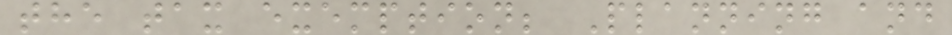the tax exemption; Planning and
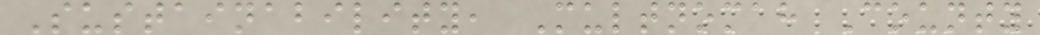Sustainability, Multnomah County
